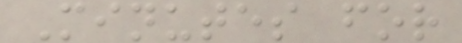Minutes for
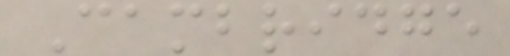Cambridge
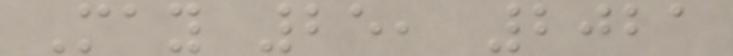May 25, 2021
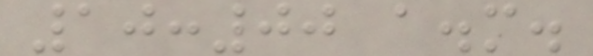10:00 a.m.
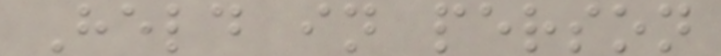Held in person
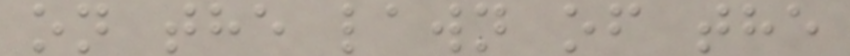on the lawn of the
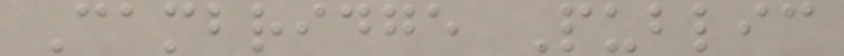Cambridge Public
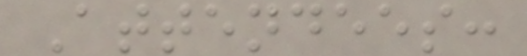Attendees:
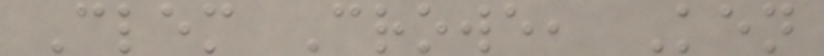Clem Crowe, Ken
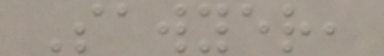Sawyer,
